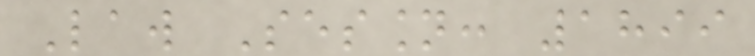Law Session: 1899
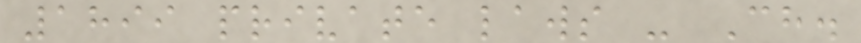1899 private laws - Ch.
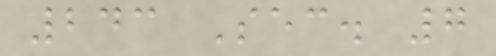243 Sec. 7
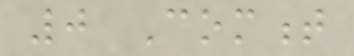0 Comment
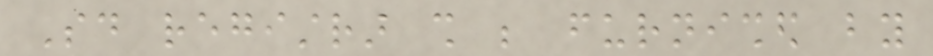Said registrar shall be furnished by
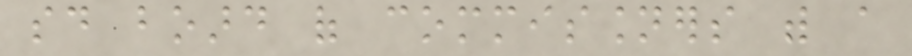said board of commissioners with a
